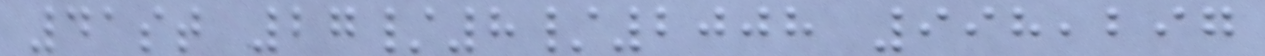41st 27/8/2008 998,297
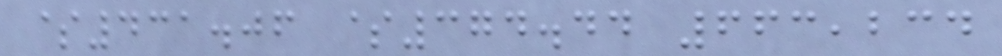$431.06 $374.44 663,234
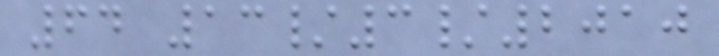64 13/3/2010
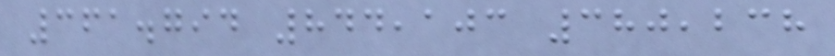361.794 844,103 380,238
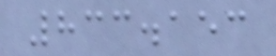833.153
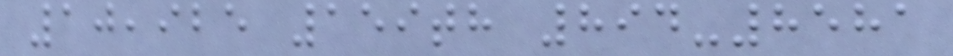10,925 159th 894-8581
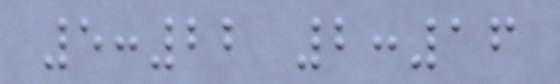5:22 2:16
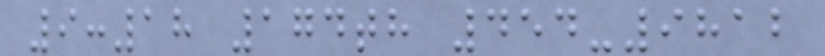9:18 174th 454-9812
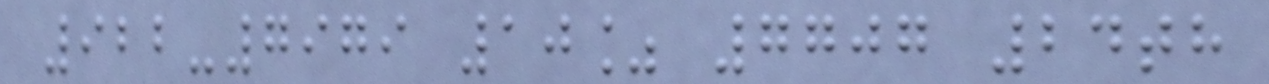922-7979 10% 7707 24th
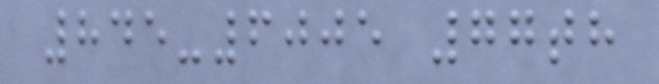845-6005 77th
